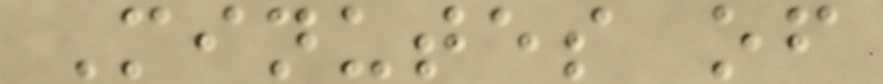Minutes of
